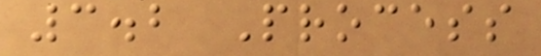3.2 Process
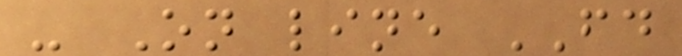- On line FD
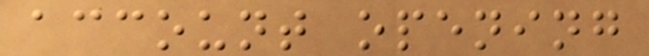account opening
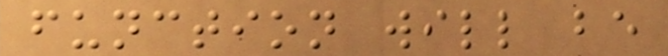function will be
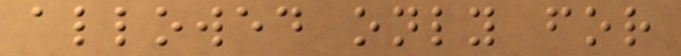allowed only for
